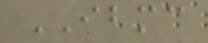IBMC
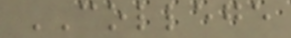COLLEGE
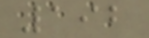192
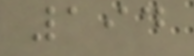194
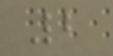2
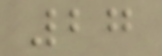27
